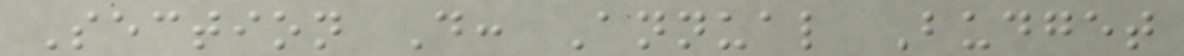Section D: Annual Budget
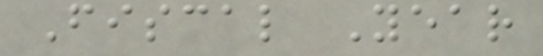Fiscal Year
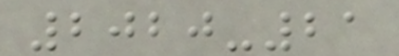2020-21
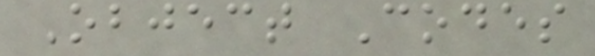Object Codes
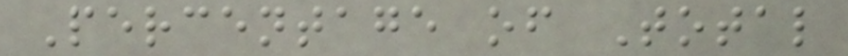Percentage of Total
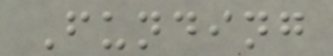Funding
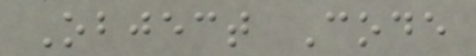Object Code
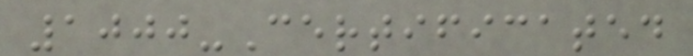1000-Certificated
